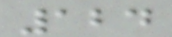124
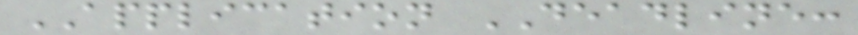APPLICATION DEADLINE:
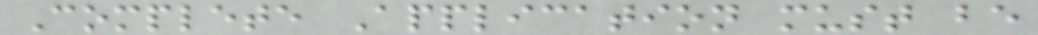Complete Application must be
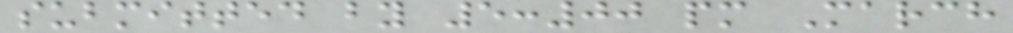submitted by 5:00 pm March
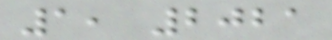1, 2021
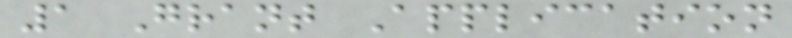1 Grant Application
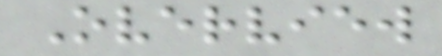Overview
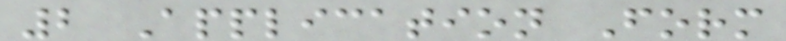2 Application Form
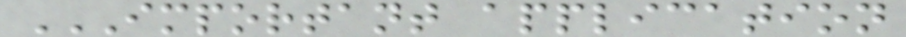IMPORTANT APPLICATION
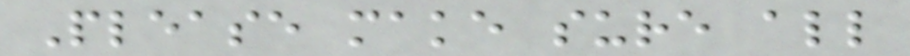Please make sure all
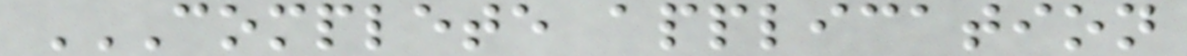COMPLETE APPLICATION
